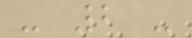- 2 -
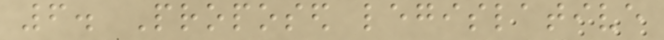6. Proposed legislative
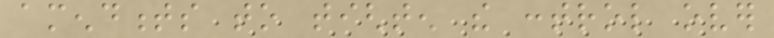amendments to tighten the control over
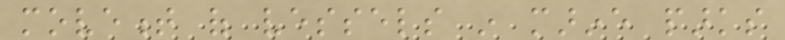movement of vessels in marine parks
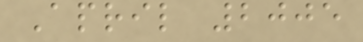April 2005
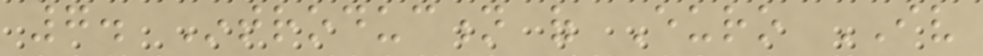7. Introduction of Euro IV
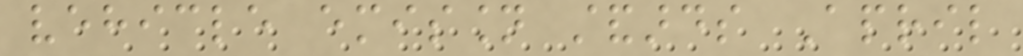vehicle emission standards April
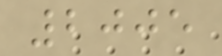2005
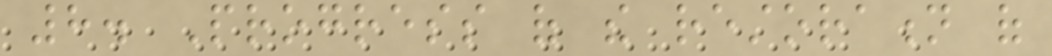8. Progress of the restoration of
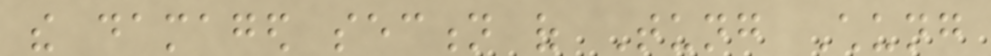the damaged section of Tung Chung
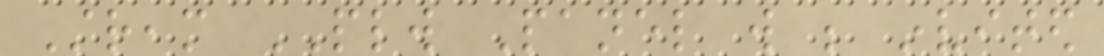Stream PLW Panel will be invited
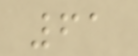61
